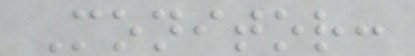Monitor:
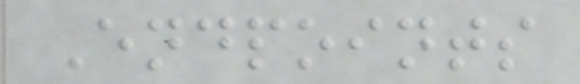Endpoints
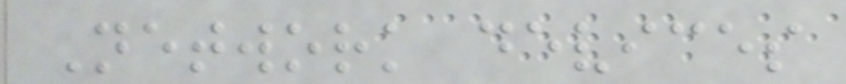Network devices
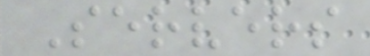Servers
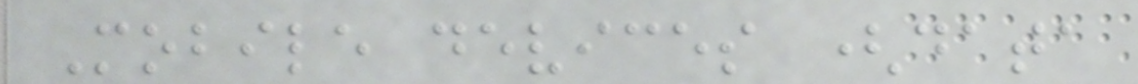Mobile devices (data
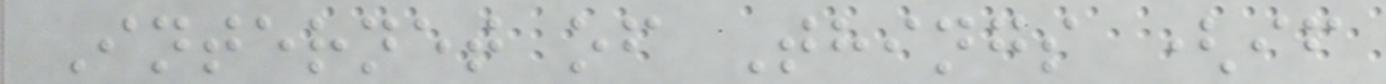Internet of Things (if
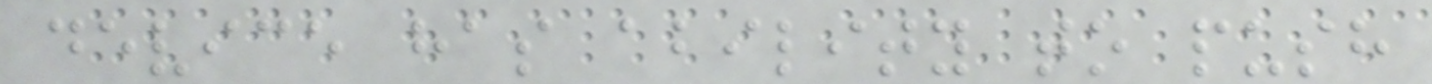device has ability to push
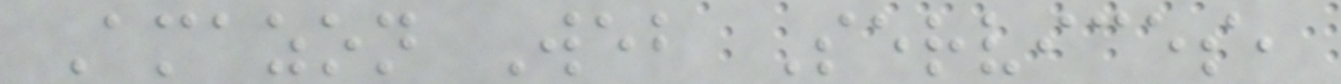Amazon Web Services,
